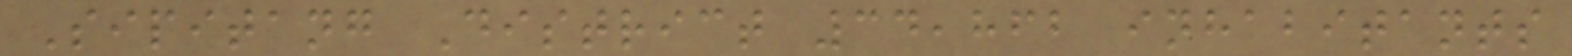Sipitang District 34,862 inhabitants
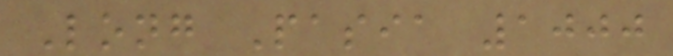Long Pasia 1000
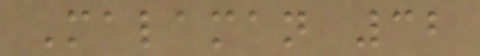Malaman 32
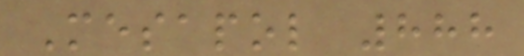Mesapol 888
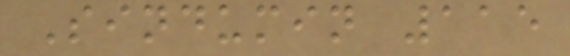Sindumin 115
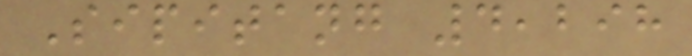Sipitang 4,298
